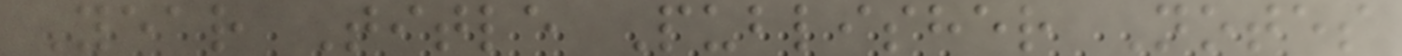Year Title Publisher Notes
